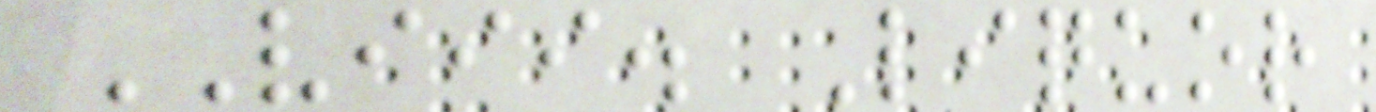VIII. Liquor
